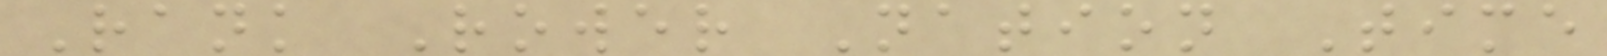Rank Rower Nation Time
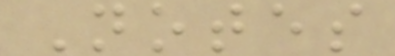Notes
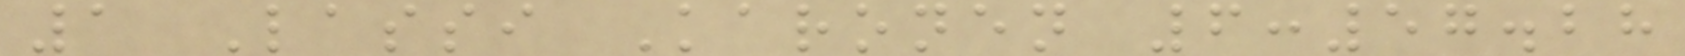1 Lassi Karonen 6:57.28
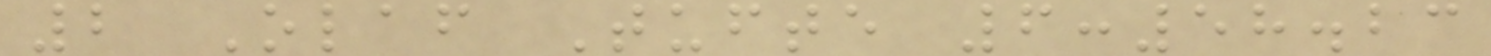2 Olaf Tufte 6:58.23
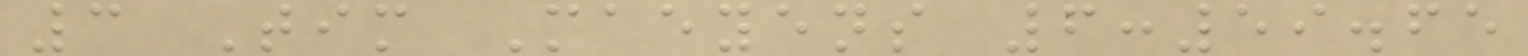3 Tim Maeyens 6:59.65
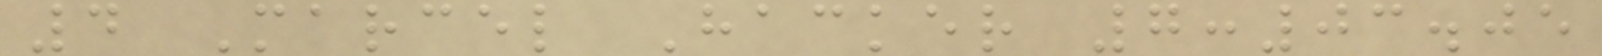4 Marcel Hacker 7:03.05
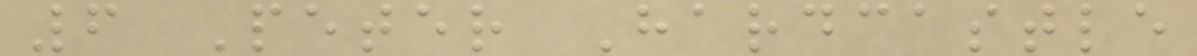6 Peter Hardcastle
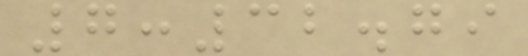7:32.79
